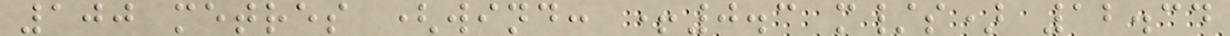100 metres (wind: +0.3 m/s) 12.34
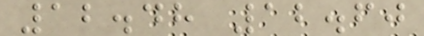12.48 12.60
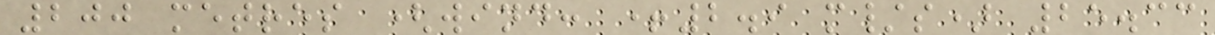200 metres (wind: +2.9 m/s) 25.33
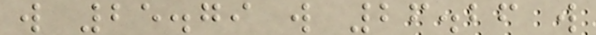w 25.79 w 26.26 w
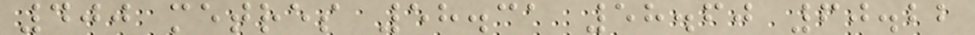400 metres 58.31 58.60 60.22
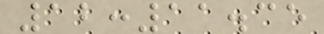12:11.35
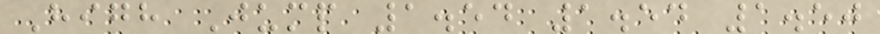High Jump 1.54 1.54 1.50
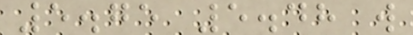5.75 5.48 w
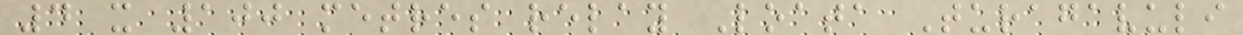4 x 100 metres relay Loata Turagavuli
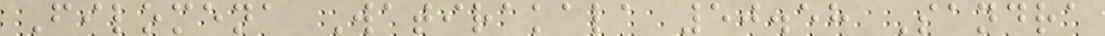Filomena Watirakala 50.58 Sandra
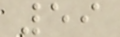59
